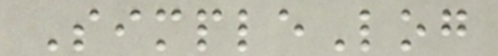SimpleLog
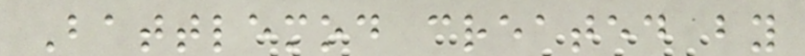Battlemod created by
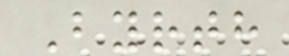Byrth
